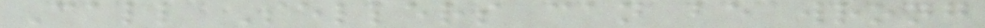Call Sellers can be wrong
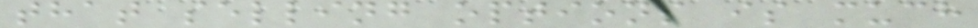that selling options is much
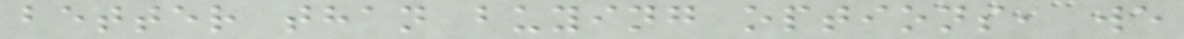better than buying options, we
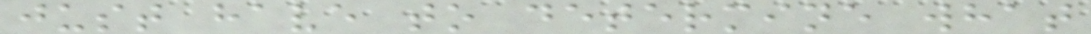just have to determine what
